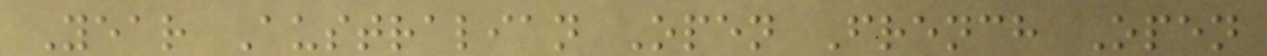Year Australian Open French Open
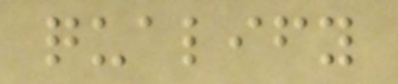qualify
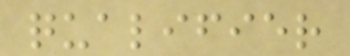qualifier
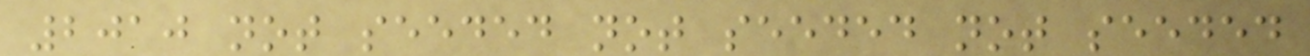2010 not seeded not seeded not seeded
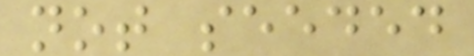not seeded
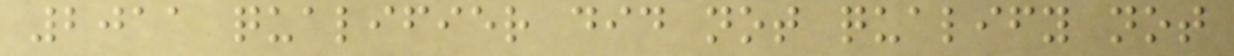2011 qualifier did not qualify not
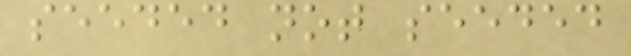seeded not seeded
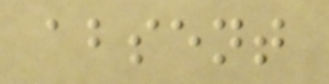absent
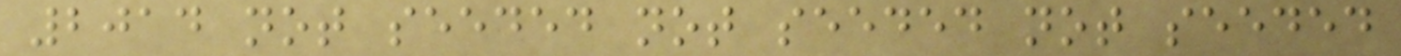2014 not seeded not seeded not seeded
